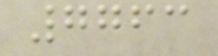7763
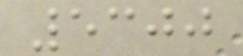5300
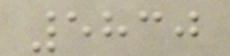5830
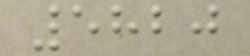5820
